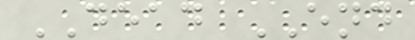DEAD END
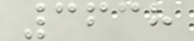3638
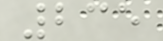235
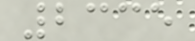2335
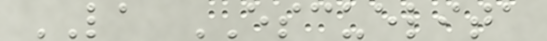LA ESCUELITA
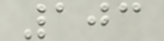103
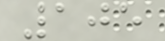105
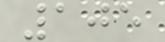105
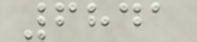6841
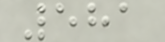581
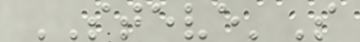STEVE'S
